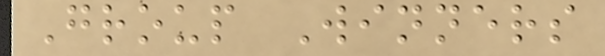Group Winners
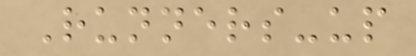Runners-up
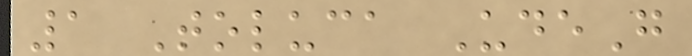1 Toluca UdeG
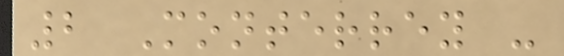2 Monterrey -
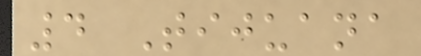4 Tijuana
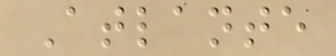Atlante
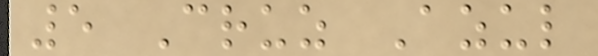5 Cruz Azul
